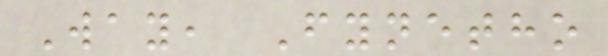Way, Fynetho
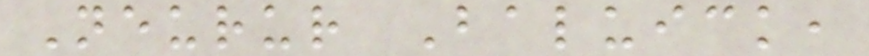Neurur Baluick,
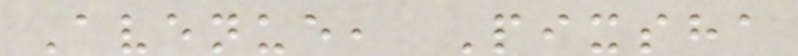Avenue, Pixsha
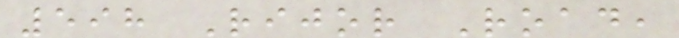598 Rijor Road,
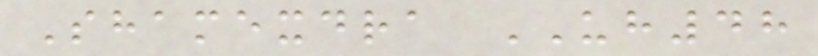Shamexdra UH48
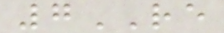7RE
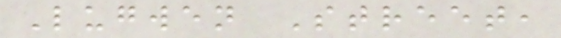Lugwen Street,
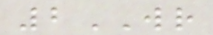2WR
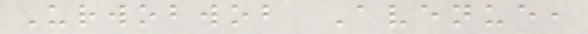Urwobwob Avenue,
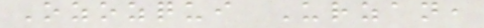Ozozqui Urzan,
